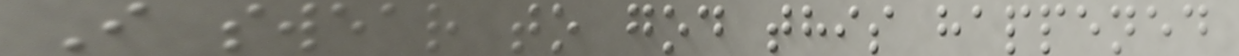I swear to god this happened
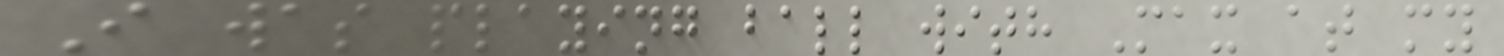I was playing ball with Max at my
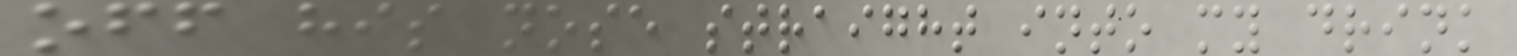off his nose straight into my drink
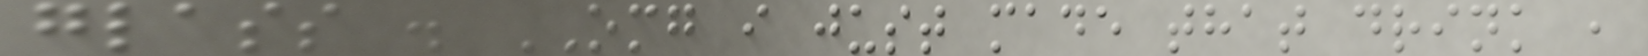glass . OMG i just made that drink ,
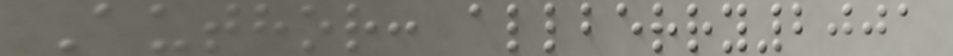Author: allberry2001
